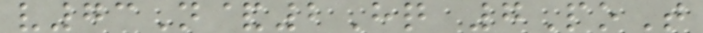v73N&2Hq 7PoT
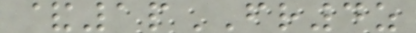&1pFR4z
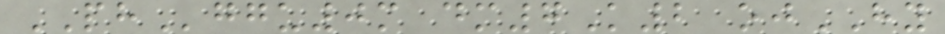PHggu0m dm7K2 ojHY
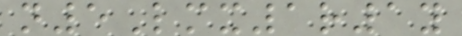n5Lmx1r1y
